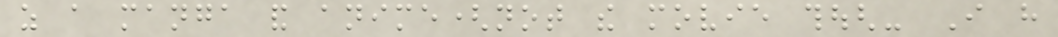as a manga and anime(not the movie though- I have
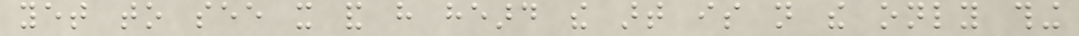yet to see it and have heard the art is not the only thing
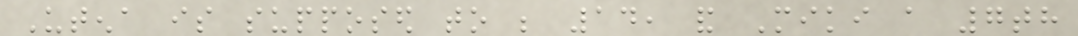Utena is supposed to be 14, and Miki a 7th
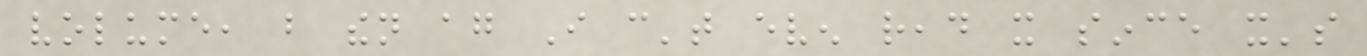volume, but then again I can't even read it since it's
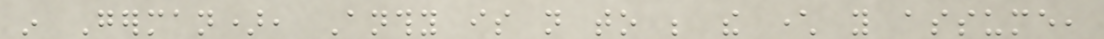in German), Anthy is not to be the character you assume,
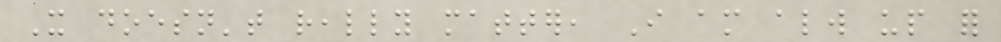It doesn't really matter, I am always up for
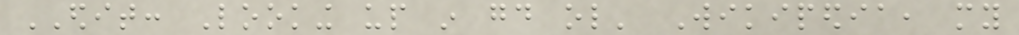EDIT: Looking up in good ol' Wikipedia, my
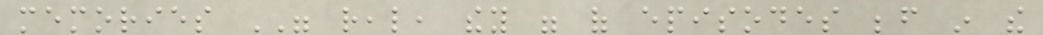memories WERE real, they were of episodes before in the
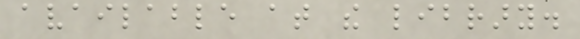available at the library.
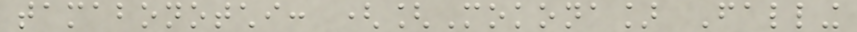tamabonotchi: ([Mokona] Falling
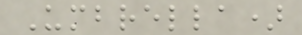Umbrella)
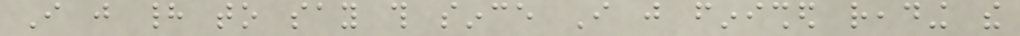I just had to say this since I just finished reading the
